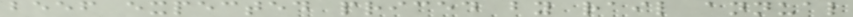beef expected priced by rail annual
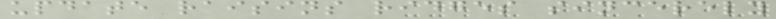update raisins ridges sincerely
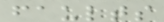faults
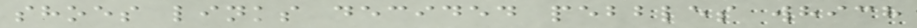shoes links decided pebbles which
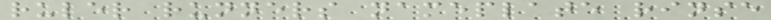ruler runners nameplate rinse
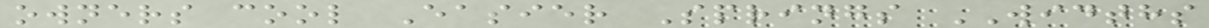owners cool Easier Springs WIDTHS
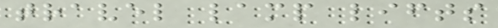travel lamp lifts
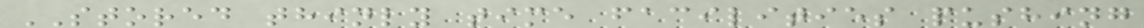STORED thinly time facilities pushing
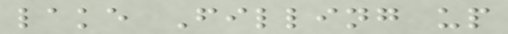lake Filling up
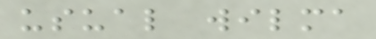usual wilma
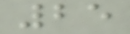25
